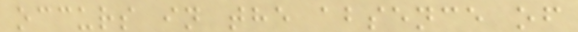occurs in the absence of
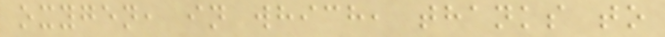oxygen, in which, thanks to
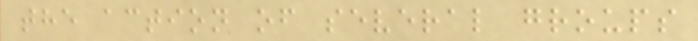the action of several groups
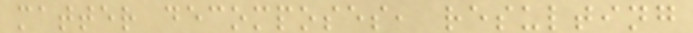matter decomposes, resulting
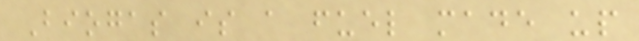Biogas is a fuel made up
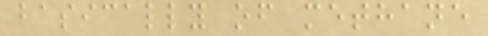basically of methane
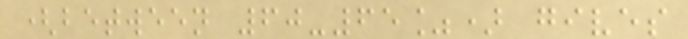(between 60-65%) gives
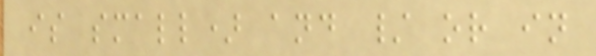is small) and / or in
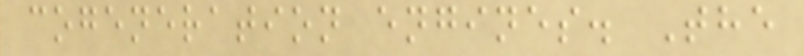cogeneration engines. The
